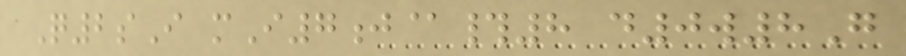Q2sI mI7j@#8 d0w8G
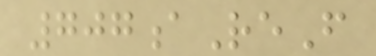707aReF
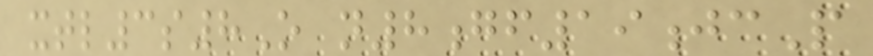xtl3s8O n8gf19jcP
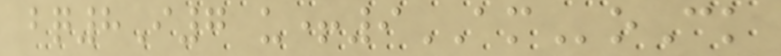bq8I7 u+9AMoCk
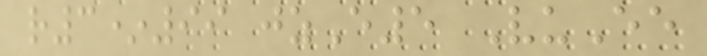r3*99 jzE5 VuEe
